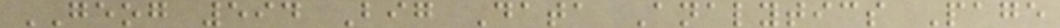GEOG 594 Big Data Analytics Page
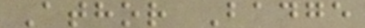Athor Badge
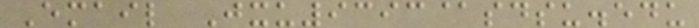Email Jxu9393@sdsu.edu
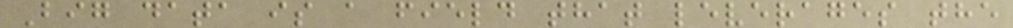Big data is a field that leverages the
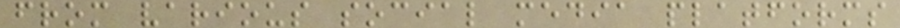from various social media platforms
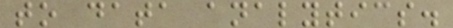to data analytics.
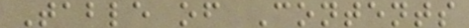Table of Contents
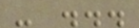- ...
